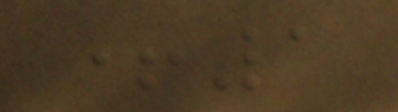+1
